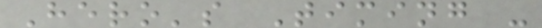Hero's Timing -
